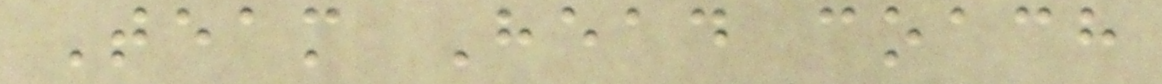Team Head coach
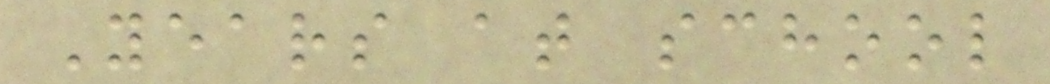Years at school
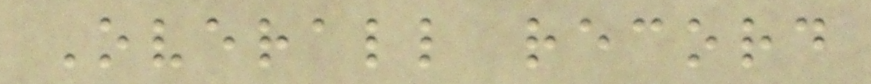Overall record
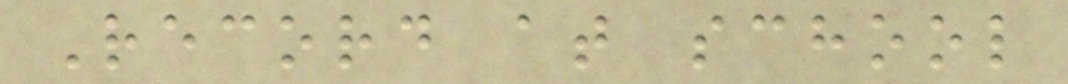Record at school
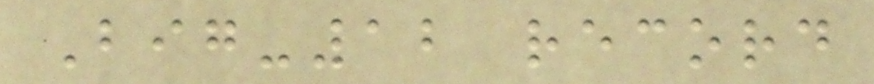Big-12 record
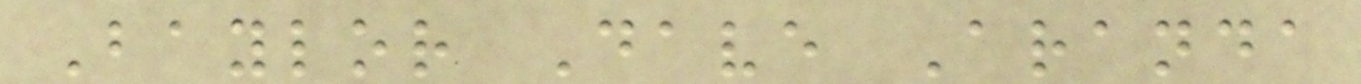Baylor Dave Aranda
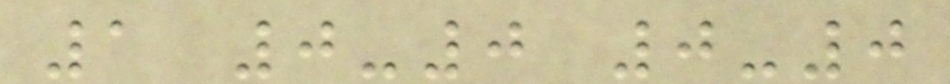1 0-0 0-0
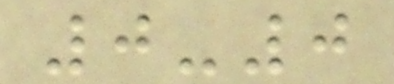0-0
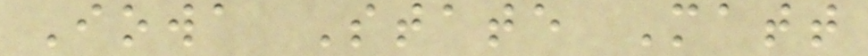Iowa State Matt
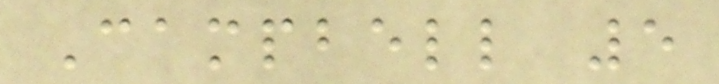Campbell 5
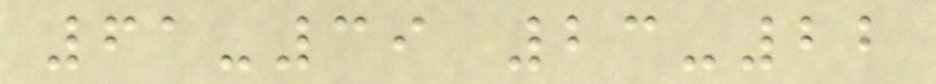61-39 23-22
